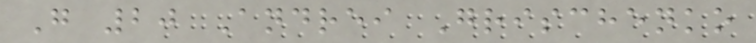G 20 Andrei Grischenko
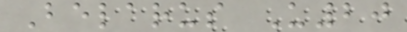Belarus U20
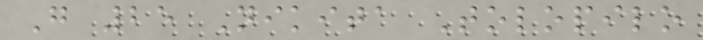G 25 Nikita Tolopilo
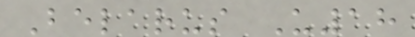Belarus U18
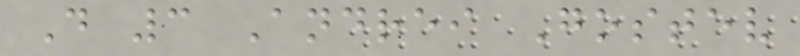D 3 Andrei Gostev
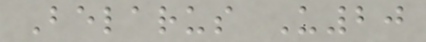Belarus U20
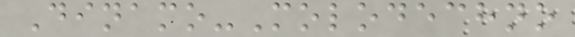Dinamo-Molodechno
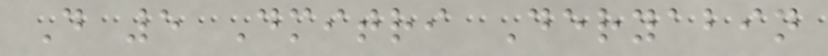D 5 Dmitri Deryabin
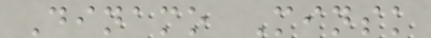Dinamo Minsk
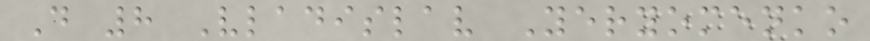D 8 Vladislav Yeryomenko
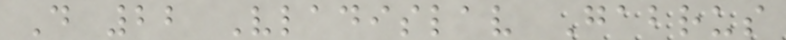D 22 Vladislav Gabrus
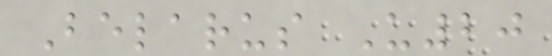Belarus U20
